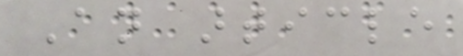An article
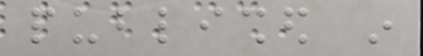published in
